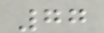77
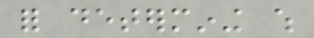for determining which
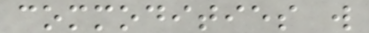commodities will
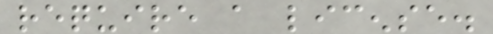require a license.
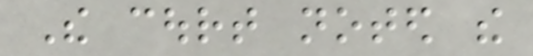The court noted the
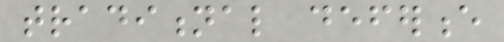traditional deference
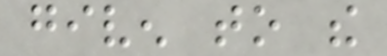given to the
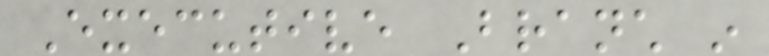Executive Branch in
